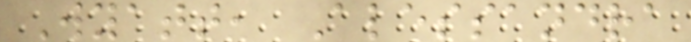Wyatt, Alessandra
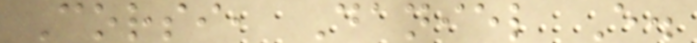Corsi, Daniel E.
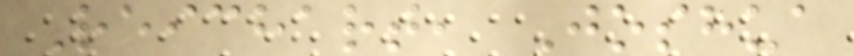Reichart, Joshua
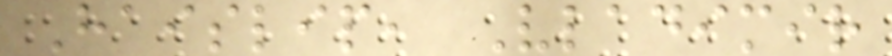Haislip, Vladimir
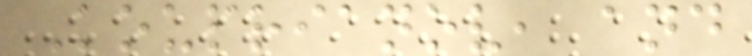Kouprianov, and
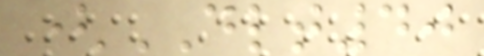(DLT40
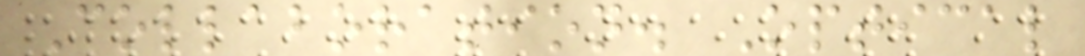Collaboration. Optical
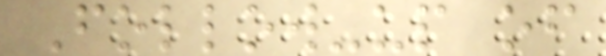Follow-up of
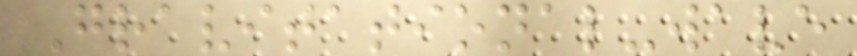Gravitational-wave
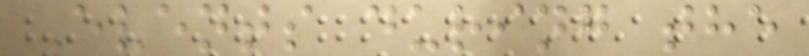Events during the
